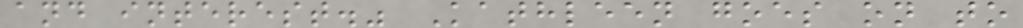and interest." Kathleen goes on to
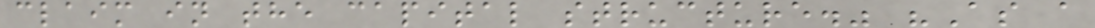claim in the capital structure." "As a
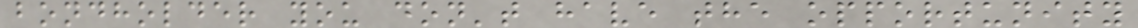bondholder you don't have the opportunity
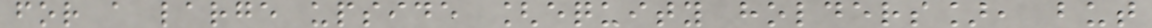for a large upside [equity holders], but
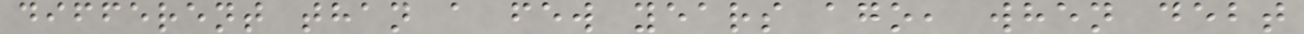different than a few years ago, when debt
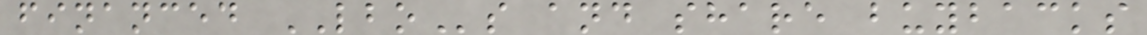financed LBOs and share buybacks
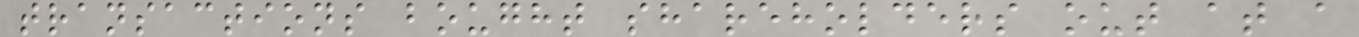transactions bought shareholders out at a
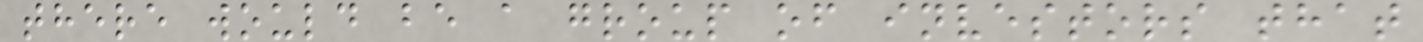there would be a group of investors that
